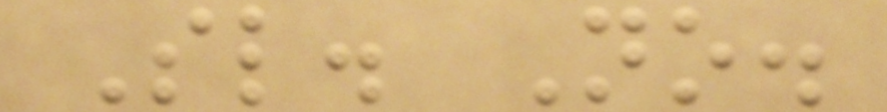Sl. No.
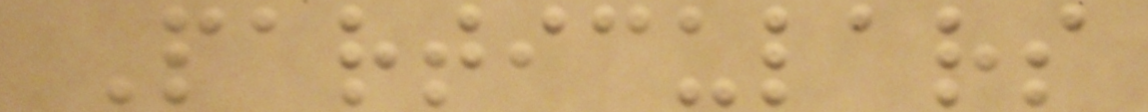Particulars
